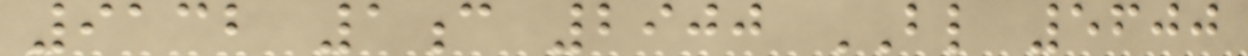9132 1c 2900 BL 5600
